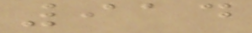914
